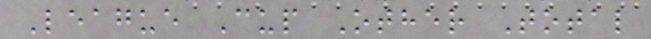League Cup Other Total
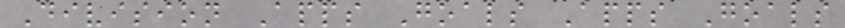Division Apps Goals Apps Goals
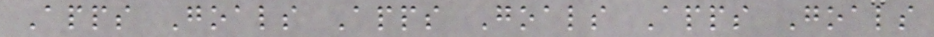Apps Goals Apps Goals Apps Goals
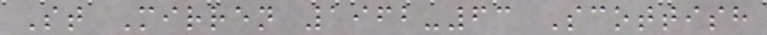St Mirren 1962-63 Scottish
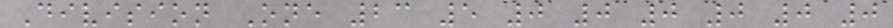Division One 23 5 0 0 0 0 0 0
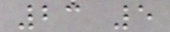23 5
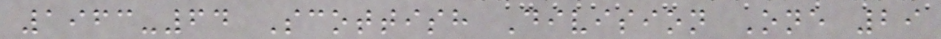1963-64 Scottish Division One 29
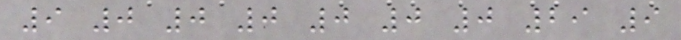9 0 0 0 0 0 0 29 9
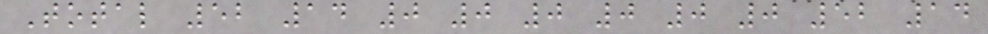Total 52 14 0 0 0 0 0 0 52 14
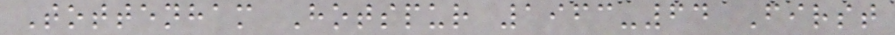Tottenham Hotspur 1963-64 First
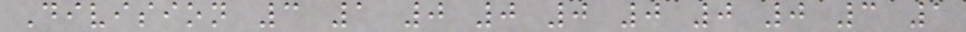Division 3 1 0 0 0 0 0 0 3 1
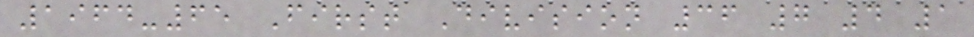1964-65 First Division 36 7 4 1
